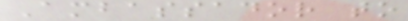Ambassador to
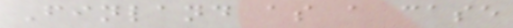Finland as a case
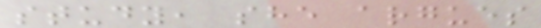study, she argues
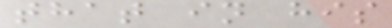that in his
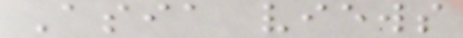Asia views
